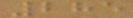285
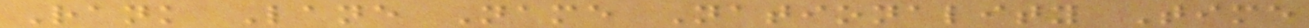Rank Lane Name Nationality Time
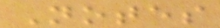Notes
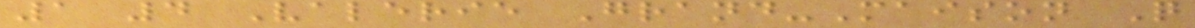1 4 Valerie Grand-Maison Q
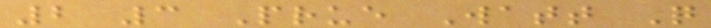2 3 Prue Watt Q
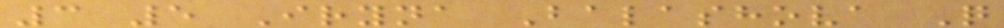3 5 Iryna Balashova Q
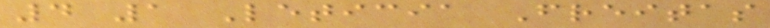4 1 Leticia Freitas
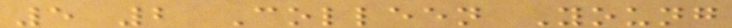5 2 Colleen Young
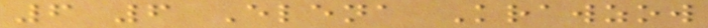6 6 Elena Krawzow
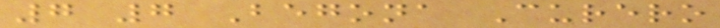7 7 Begona Curero
